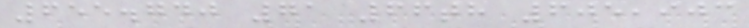655.740 71 66th 605,903
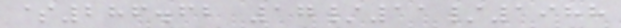$286.62 17/11/1988
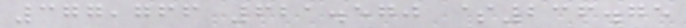377,766 621.570 $236.75
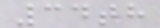34th
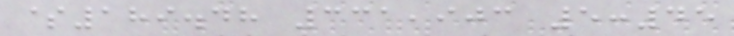$189.48 331,903 5:45
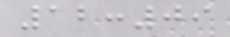12:09
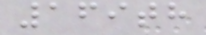169th
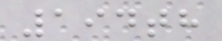194th
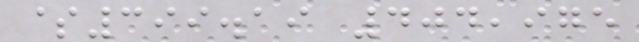$399.19 404,975
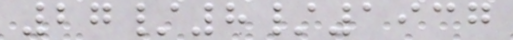27/8/1937
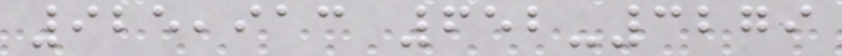925,913 652-3279
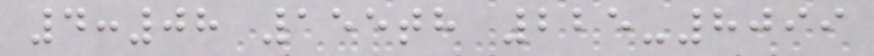4:08 155th 225-8099
